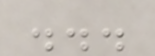...
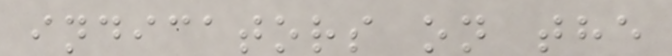indicators on the
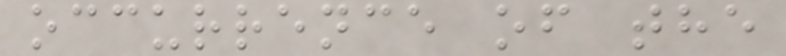occurrence of the
